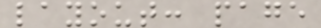layout: page
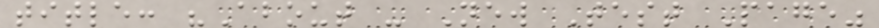title: "About - New Test Page"
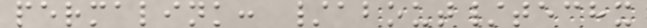permalink: /about/techx
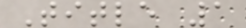Title 1
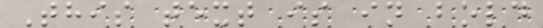This text is in bold
